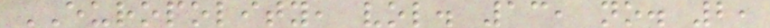EUROPOLITY, vol. 13, no. 2,
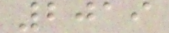2019
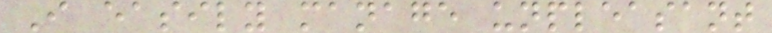I easily manage unpleasant
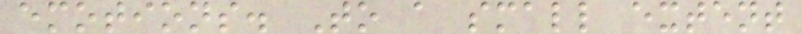emotions. To a small extent
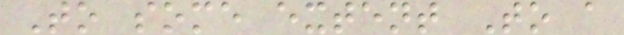To some extent To a
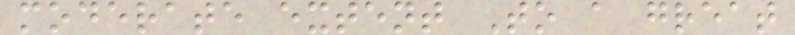moderate extent To a great
